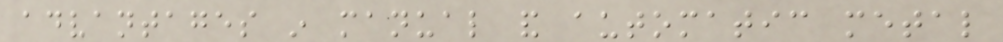advantages in manual and automatic metal
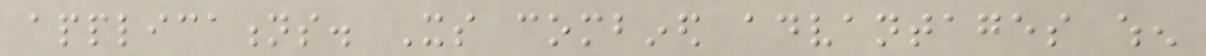applications. Its combined advantages when
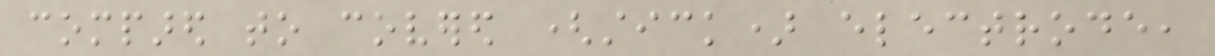compared to covered (stick) electrode,
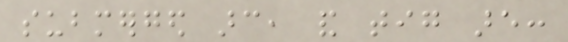submerged arc, and tig are:
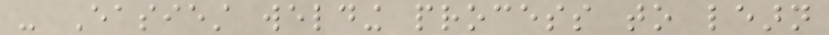- Easiest welding process to learn
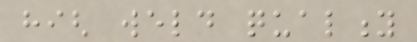high weld quality
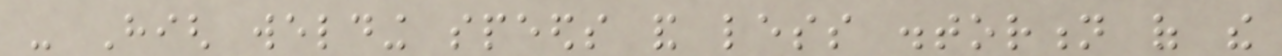- High welding speeds and less distortion of the
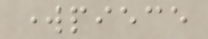workpiece
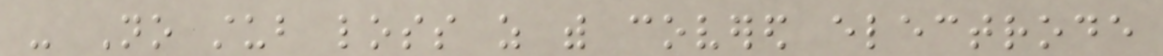- No stub loss as with covered electrode
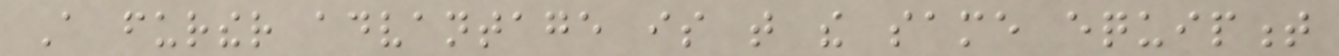A further advantage is that the same equipment
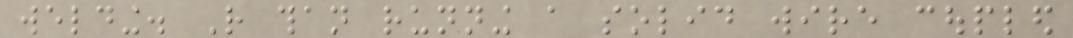welding. Rather than running a solid wire coupled
